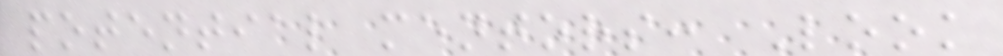potential mentors: Look
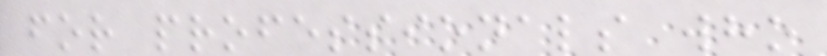for professionals who
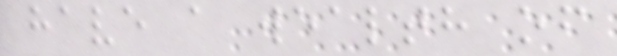have a wealth of
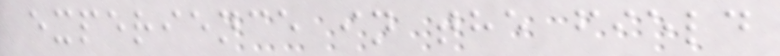experience in the field
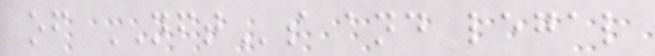of NFTs and legal
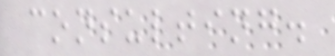consulting.
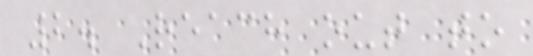2. Reach out to
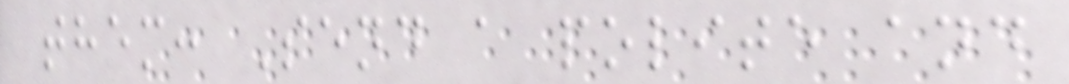them: Send a polite and
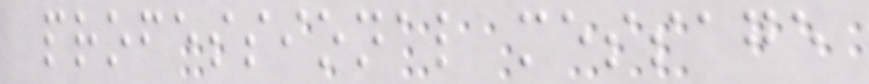professional message
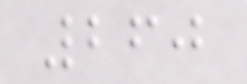260
